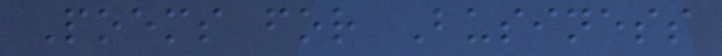Poems for Business
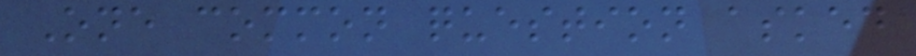One common question asked
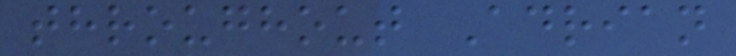throughout Adrian
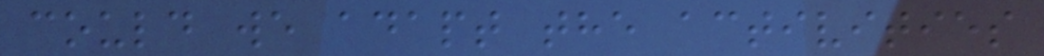could we adapt the activities
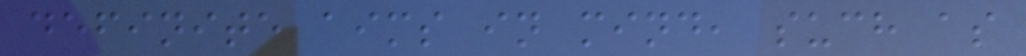definite aims in mind, such as
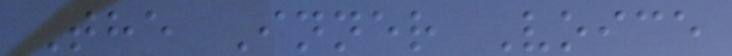The Inner Voice
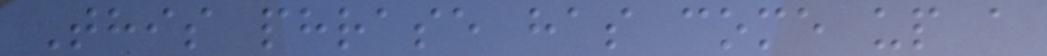This phrase has come up a
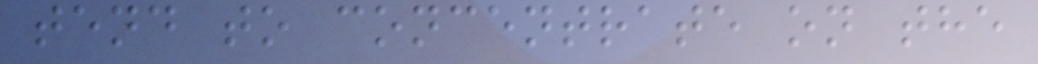tend to concentrate on the
